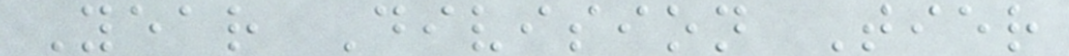Year Division Tier
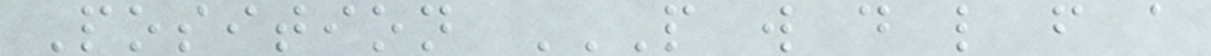Position P W D L F A
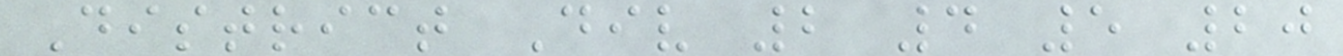District Div 2 4 5 20
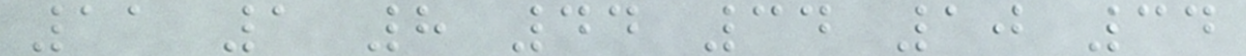11 1 8 44 34 10 34
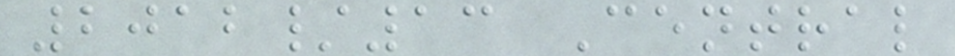2012/13 Central
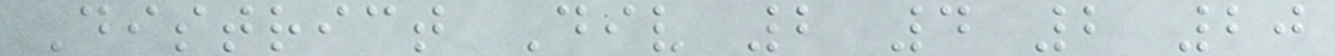District Div 2 4 2 20
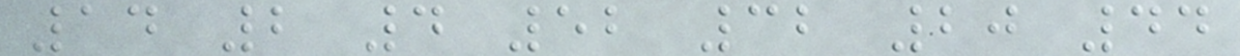14 2 4 52 32 20 44
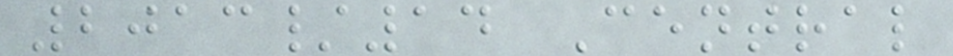2013/14 Central
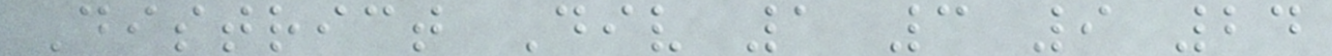District Div 1 3 9 24
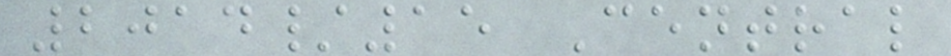2014/15 Central
